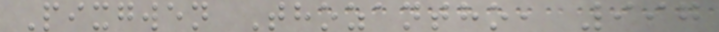Pixgwen Thozantho, 997
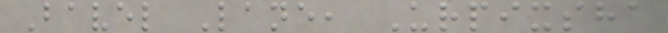Bavel Lane, Urpixsha
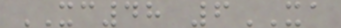XC48 6XA
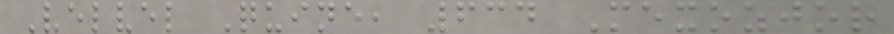Velvel Quine, 634 Mexozjor
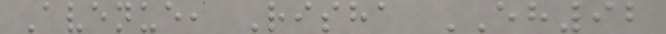Avenue, Risha EH92
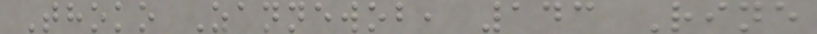Thoko Zannewob, 143 Rine
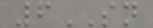6SN
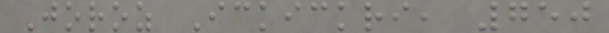Joroz Ickickri, 750
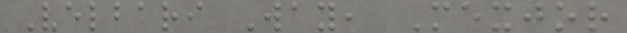Velbari Way, Mexjor
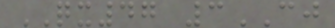QX47 3CJ
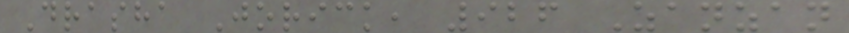Drasha Jorick, 926 Zanzan
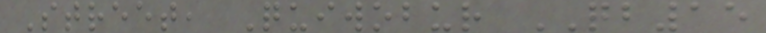Street, Quiwobur QB15
